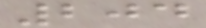204
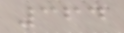364
